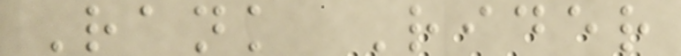Rank Rider
